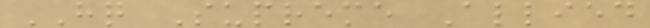HQ Supreme Allied
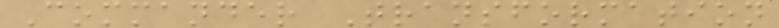Commander Transformation
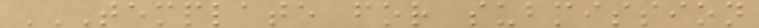TEMPLATE FOR SUBMISSION
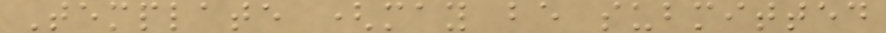Template (may be submitted
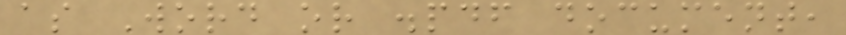as Word or .pdf document,
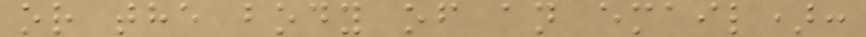or the body of an email):
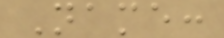Name:
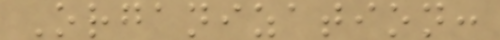Organization:
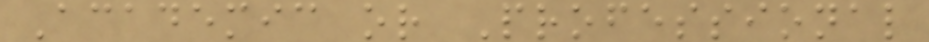Academic or Professional
